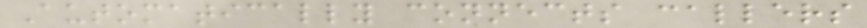Automatically connects callers
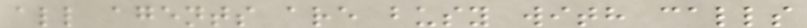all agents are busy with calls
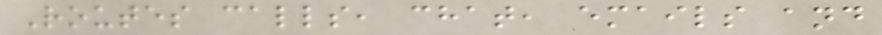Routes calls, chat, emails and
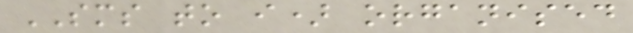SMS to i) organised
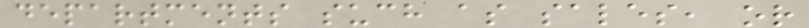departments such as sales, or
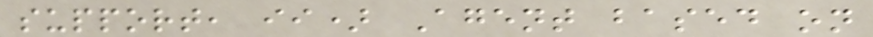support, ii) Agent based on
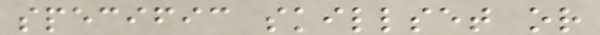specific skillset or
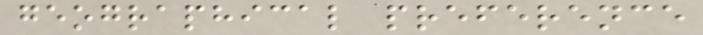geographical preference
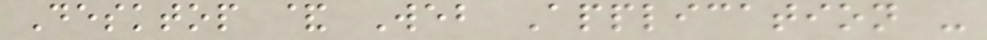Desktop & Web Application -
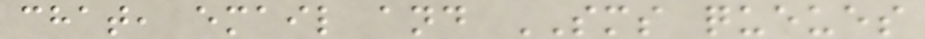chat, email and SMS queues
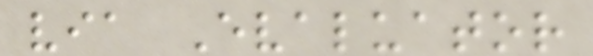via Evaluator
